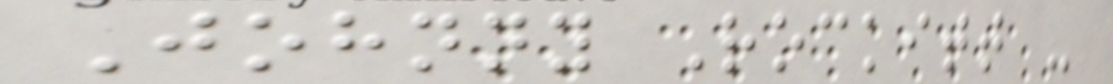Johnny Rockitt -
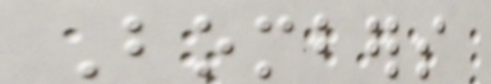Bombers
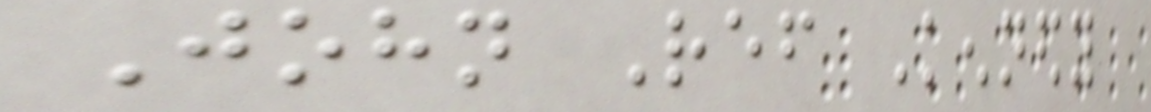John Ref Kennedy
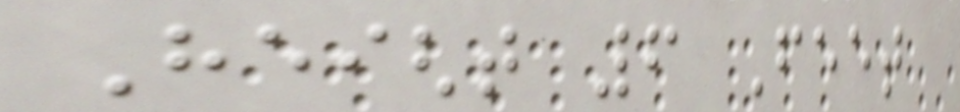Height 6 Feet
